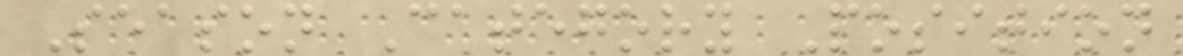Season Category Position
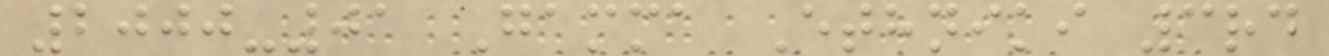2000-01 Gamma Ethniki 3rd
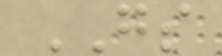GS
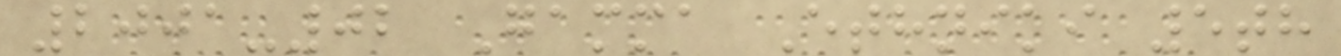2001-02 Gamma Ethniki 5th
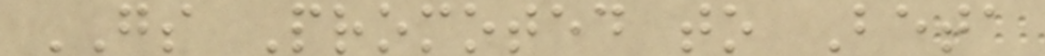GS Promoted to Beta
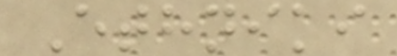Ethniki
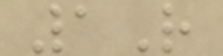1R
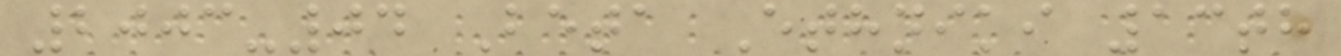2003-04 Beta Ethniki 13th
